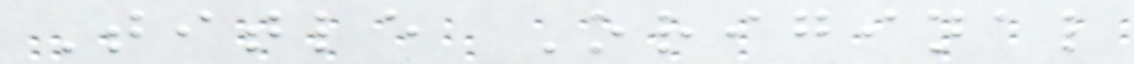Title Original
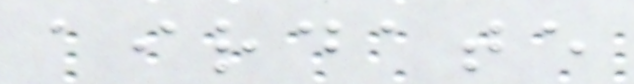airdate
